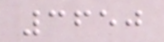3650
